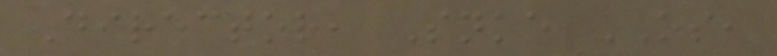Director, Snke OS,
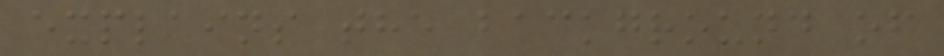explains the background of
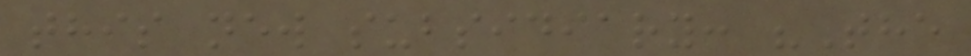this new subsidiary: "The
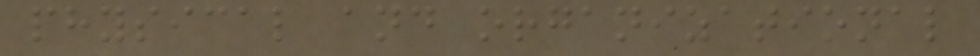physical and organizational
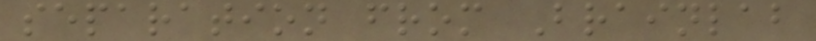separation from Brainlab
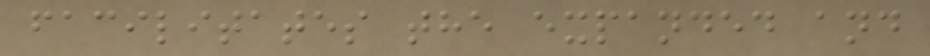facilitates the expanded and
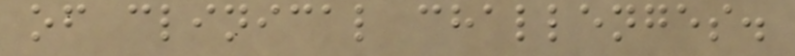of clinical challenges.
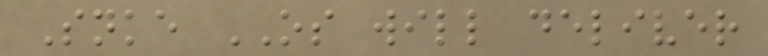Snke OS will deliver
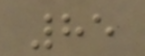85
